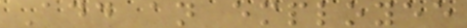Add an employee
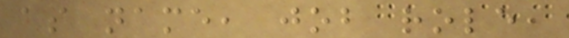as name, job role,
